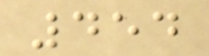454
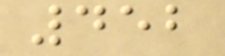452
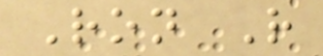Ron R
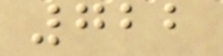722
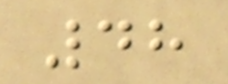48
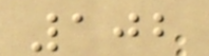102
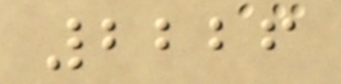2226
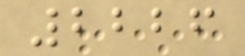2226
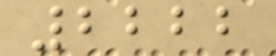2222
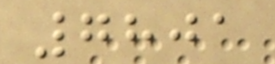7801
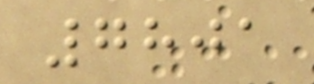7801
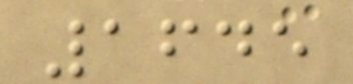1645
